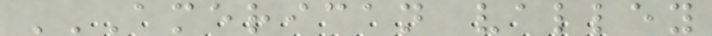AMERICAN VALLEY
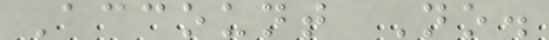Account No.
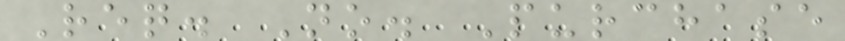Req. No. Purchase
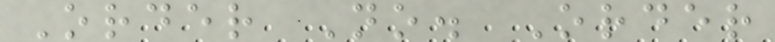Order No. Order
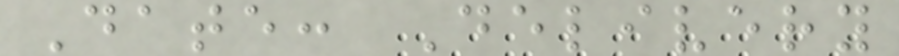Date: Delivery
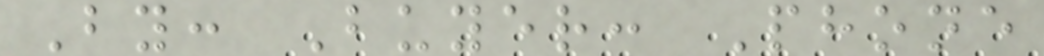By: Buyer: Phone
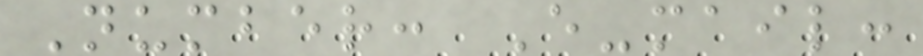Number: E-mail:
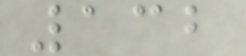132
